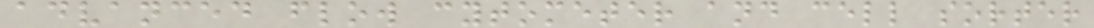advanced flow cytometer and cell sorter
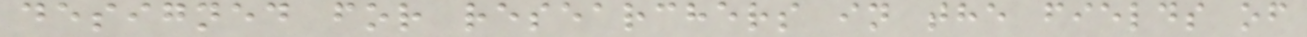designed for researchers in the fields of
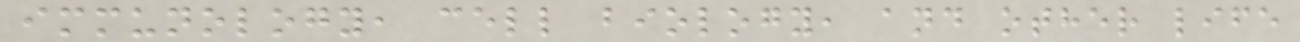immunology, cell biology, and other life
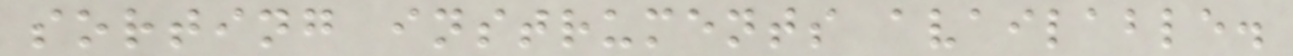sorting instruments available.
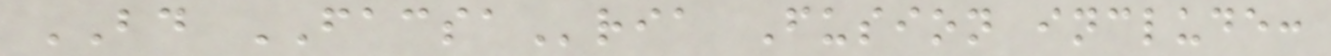BD FACSAria Fusion include:
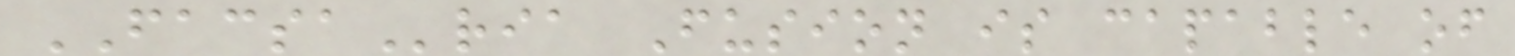FACSAria Fusion is capable of
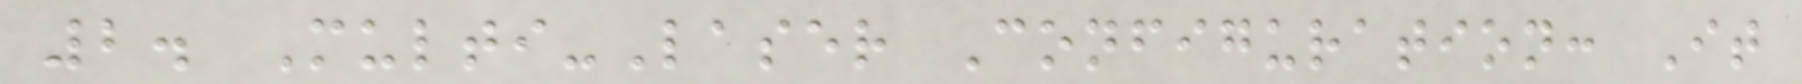2. Multi-Laser Configuration: It
